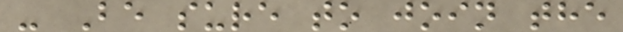- Be sure to join the
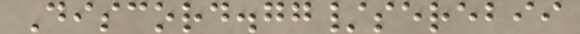Discord.gg/serebii
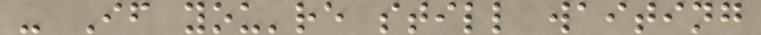- If you're still waiting
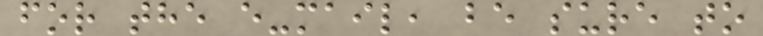for the e-mail, be sure to
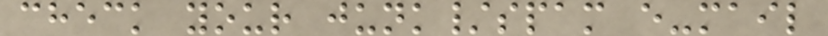check your junk/spam e-mail
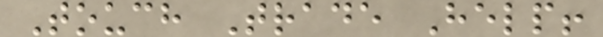Touch Trade Help!
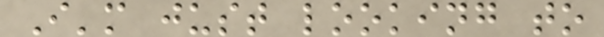I'm just looking to
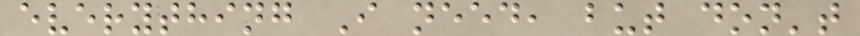everything I need, but don't
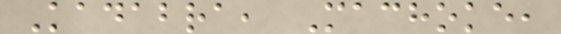Kadabra, Machoke,
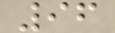96
